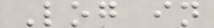Log in
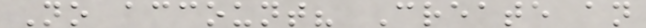No account? Create an
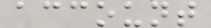account
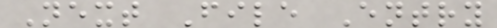Next File Entry
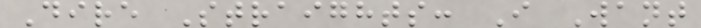Dire Straights: I Want
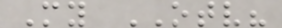My OTV?
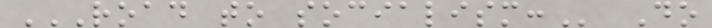ROAD TO SOCIALISM: Do
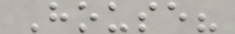House?
